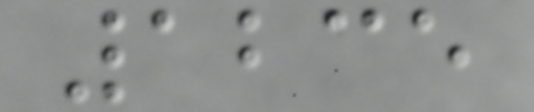1235
